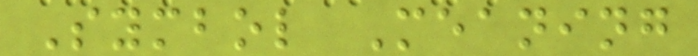Symbol Meaning
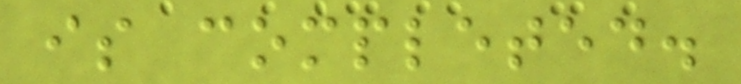is completed.
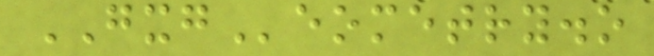GXGeometry.o
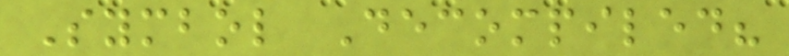Symbol Decompiled?
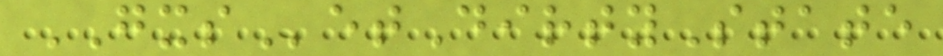GXSetDirtyState
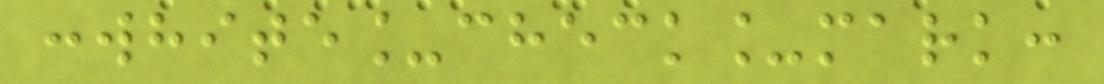:white_check_mark:
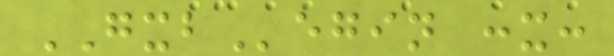GXBegin :x:
